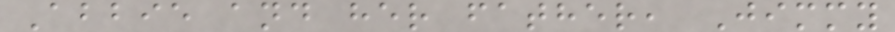Abbie and her father, Jimmy
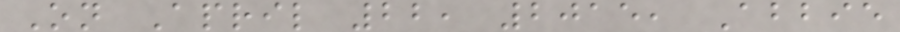On April 22, 2015, Abbie
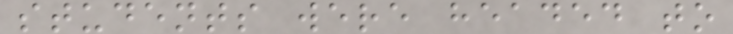students were headed to
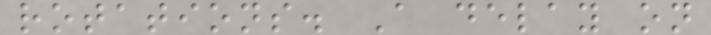rotations. A delay on
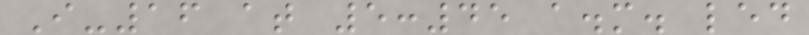I-16 at 5:45 a.m. led
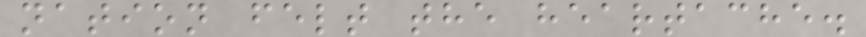nation felt the heartache.
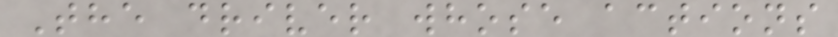The driver whose actions
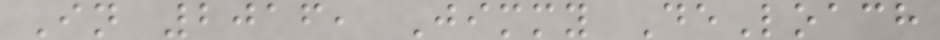In 2016, Jimmy DeLoach
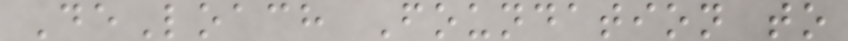DeLoach Foundation to
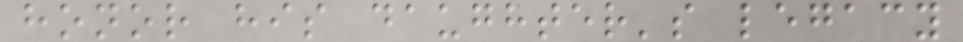honor his daughter's legacy
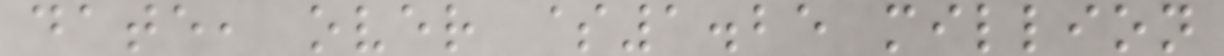date, over $1.25 million
